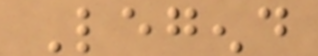Legend
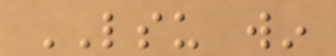LSU win
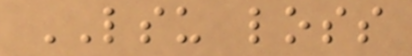LSU loss
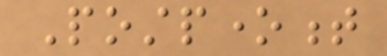Postponement
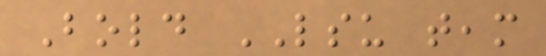Bold LSU team
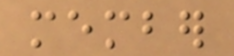member
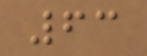63
